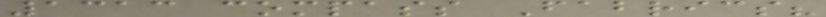1313 compass Fabrics?
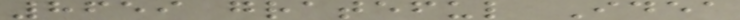8659 grateful Idea
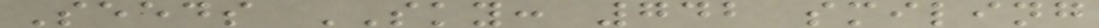Seeds SKY: 742 smiling
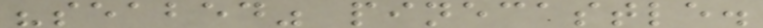"seabed" pinecastle.
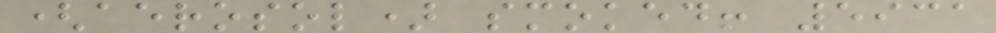(aerosol) smoked! 5931
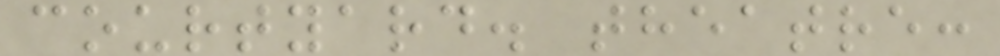courtyard. theatre:
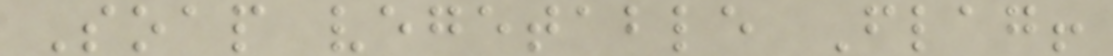Soap vegetable Flag!
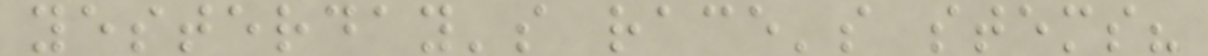yesterday's race's stems?
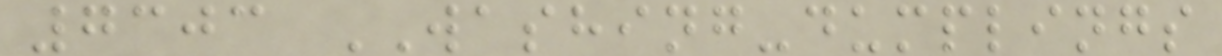7303 WASHING-dumplings
